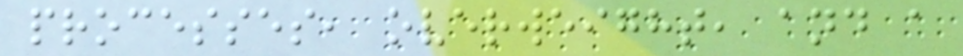processes, overweight, and a
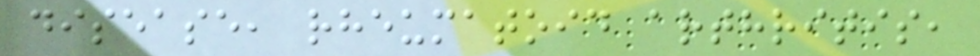disease, rheumatoid arthritis,
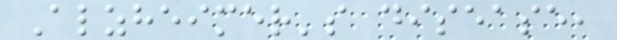Alzheimer's disease,
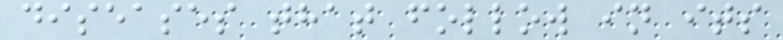diseases that follow in its
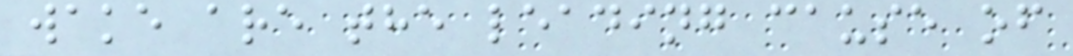wake are the leading cause of
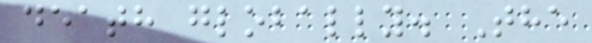death globally. The
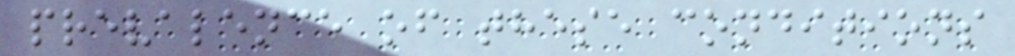prevalence of these conditions
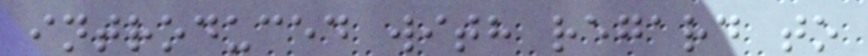introduced with regard to
